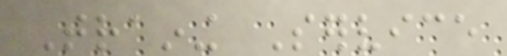Training Service
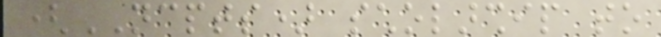(NCPTS) scholarship to
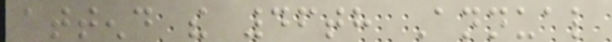attend the 46th Annual
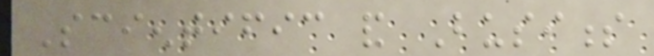Scientific and Business
